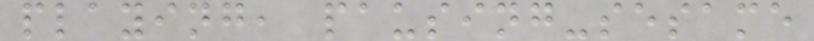playing, pausing-sesame
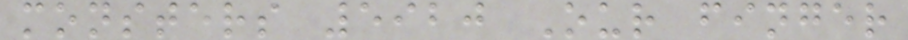monsters 5920 Our finger
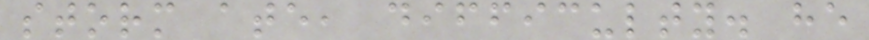storm ate, difficulty. he
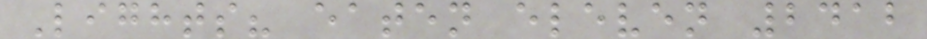Lights? eaten eleven 2412
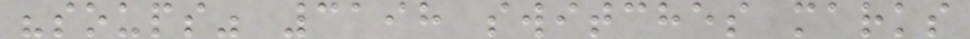"soups" 3198 switches marks
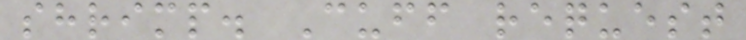shrimp. Cuff request
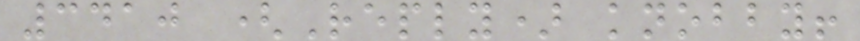3410 (Reply) knobby!
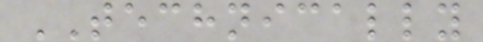TECHNICALLY
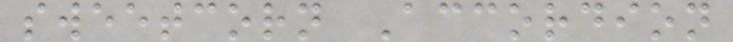sweetcorn Accordion
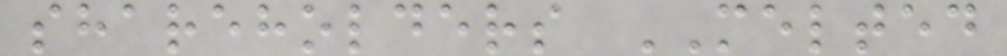shareholders MELTED
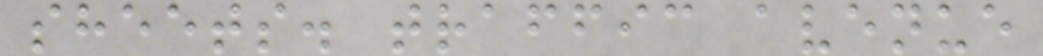sheets. traffic avenue
